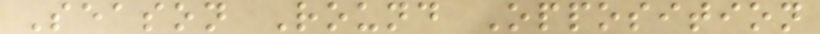Season Round Opposition
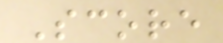Score
